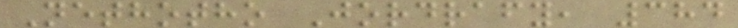Nethotho Jordrafy, 384
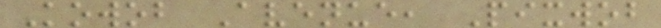Kowob Avenue, Pixwob
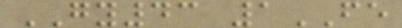GY43 1FE
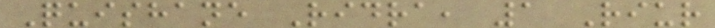Quishane Ridra, 1 Riur
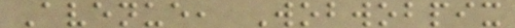Avenue, Wobwobpix
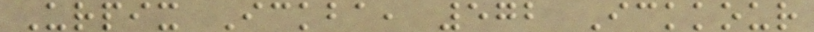Urpix Ickba, 572 Ickkour
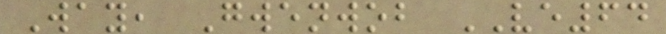Way, Gwenwob VE64
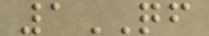1QF
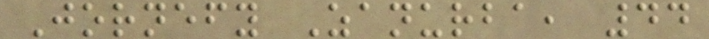Jornefy Zanurba, 44
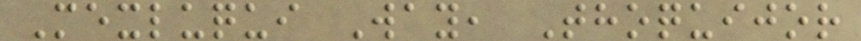Mexluqui Way, Thoquijor
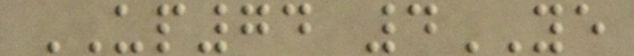UP74 4YE
